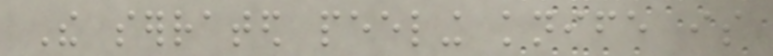The serrated peeling knife is
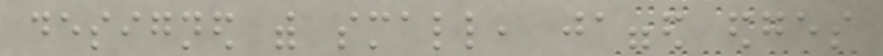designed with small, jagged edges
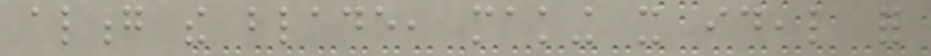along the blade, making it ideal for
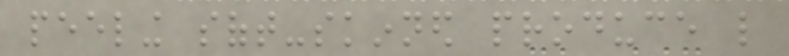peeling soft-skinned produce like
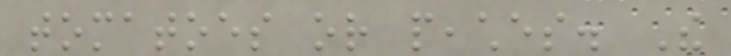tomatoes or peaches. The
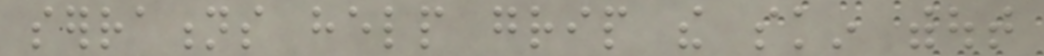serrations help grip the skin without
